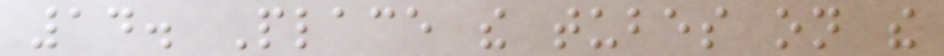14. Place the tubes on the
